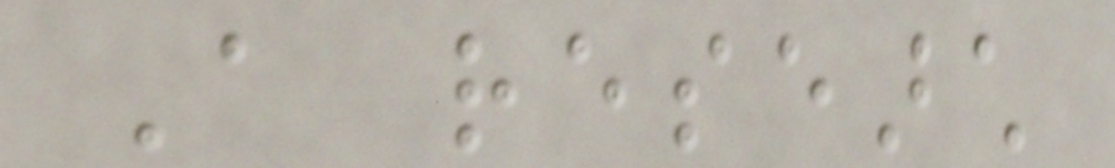A research
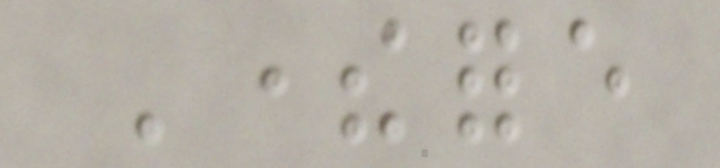Therefore
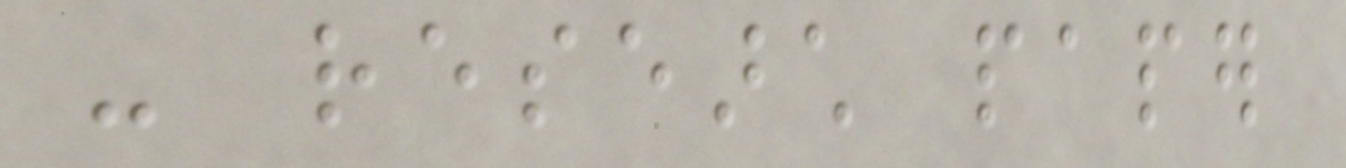- research paper
